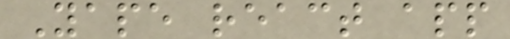Yape react app
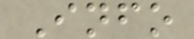Info
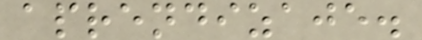aprendizaje.
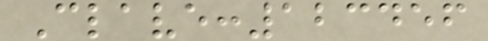Clave:123456
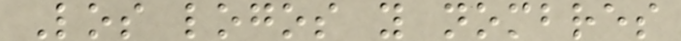Los logos y nombres
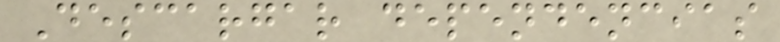Descargar dependencias
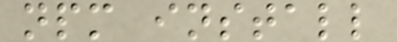npm install
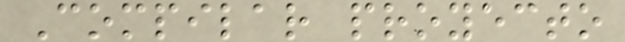Compilar proyecto
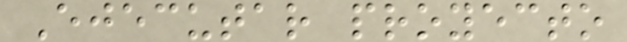Ejecutar proyecto
